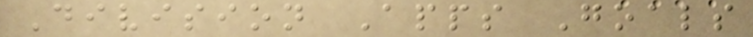Division Apps Goals
